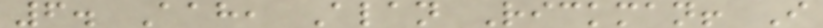6. Aah, Alan Rickman! I
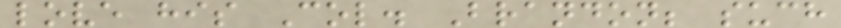love his Col. Brandon; such
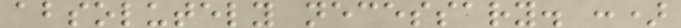absolutely necessary. :)
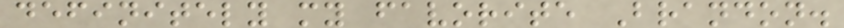definitely my favorite Brandon.
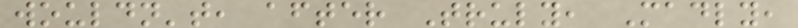wouldn't, after Truly, Madly,
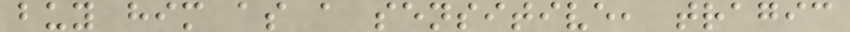buy him as a sensitive, tragic
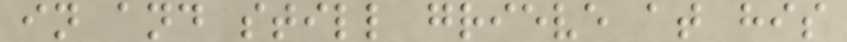in and still grieve at his
